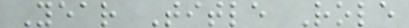Year Title Role
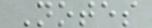Notes
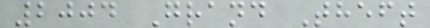2004 Grand Theft
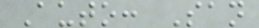Auto: San
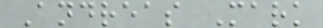Andreas Mark
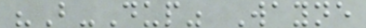"B-Dup" Wayne
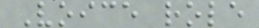Voice role
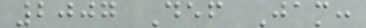2007 Def Jam:
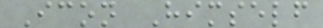Icon Himself
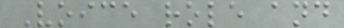Voice role and
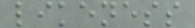likeness
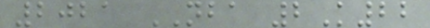2021 NBA 2K22
